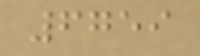6759
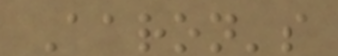Aaron's
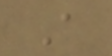A
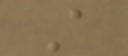A
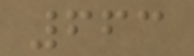663
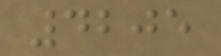4205
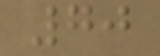70
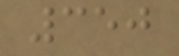350
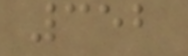352
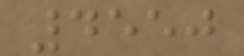4550
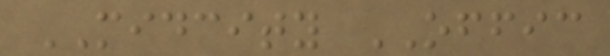MIDCITY OFFIC
